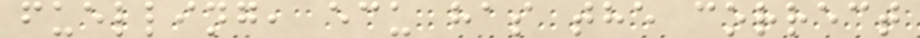fuelling, ecu has the correct
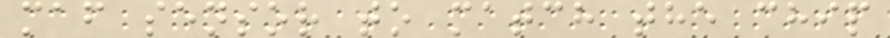maf sensor to match the chip
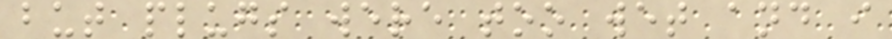but plugs were too wet and i
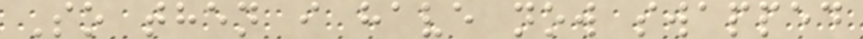So then i have now swapped
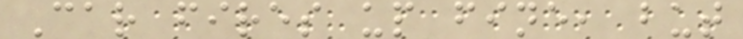Car fires up fine, but
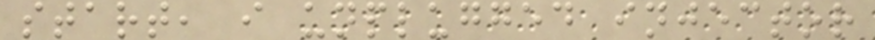start, i unplugged injector
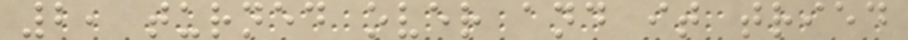2, turned over and it tried
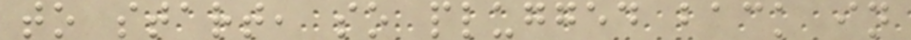to start, so plugged back in
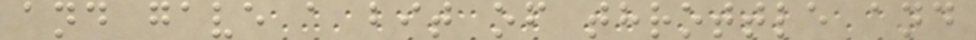and gave a bit of throttle and
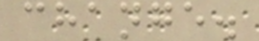change.
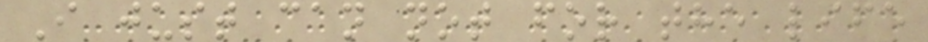I just can not for the life
